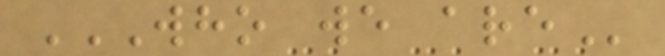WHO WE ARE
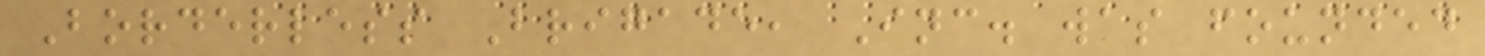Borderless Brigade, Inc. was founded
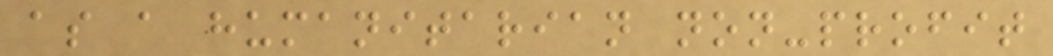as a humanitarian non-profit
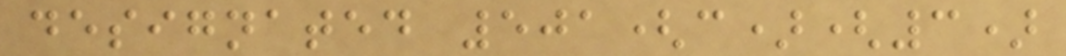designated 501(c)(3)
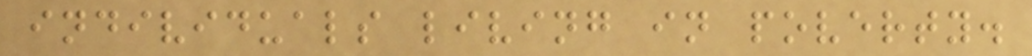individuals living in poverty.
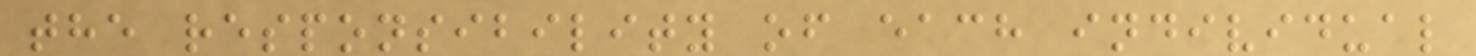the responsibility of each individual
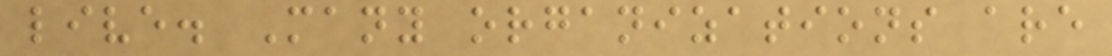live. Many organizations are
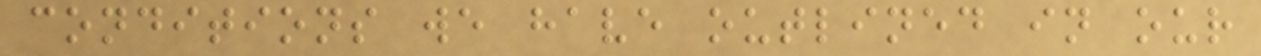conditions we have outlined in our
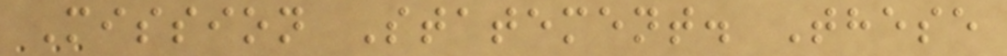Mission Statement. These
